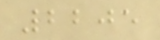2205
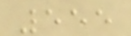555
